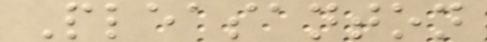Pleasanton
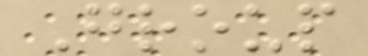Group
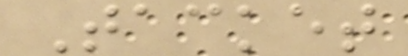Tacket
